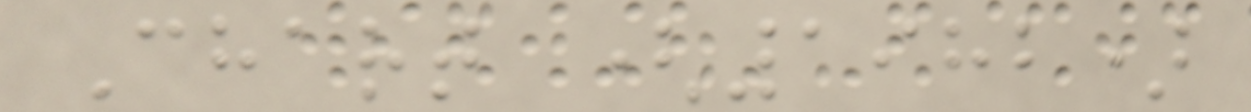Chart (1982)
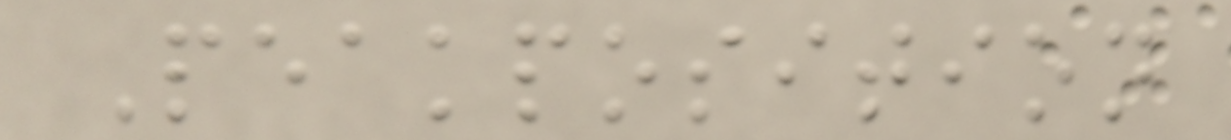Peakposition
